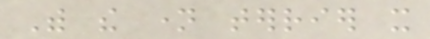With the name terrier it
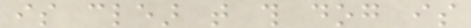is clear that this dog is
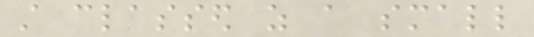still classed as a small
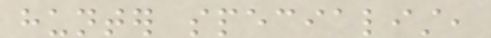hunter specialist,
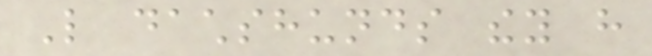Like dachshunds they have
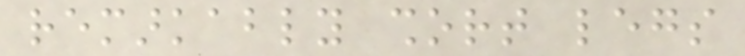remarkably short legs
